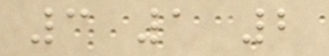3 1 2
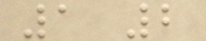1 2
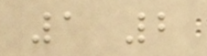1 2
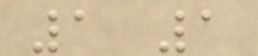1 1
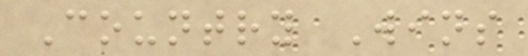Country Wins
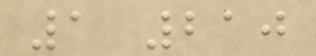1 210
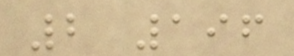2 196
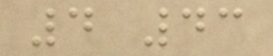4 43
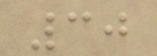30
